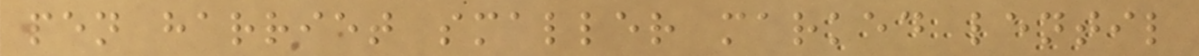pen harriet smaller marked lentil
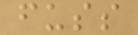fuss
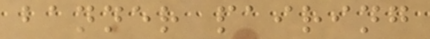banner pairing
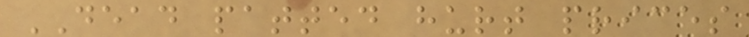DEAD patted hurt prices
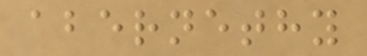abernethy
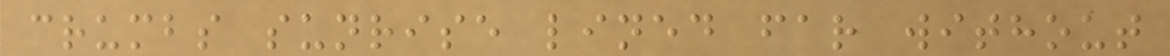crumbs sunrise lined far without
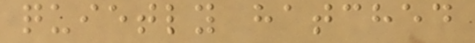quietly hatched
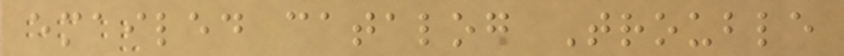emailed catalog Trouble
